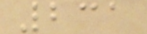231
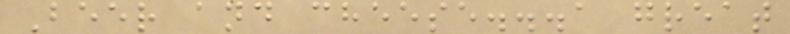Beer and cheese...a great
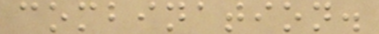combination.
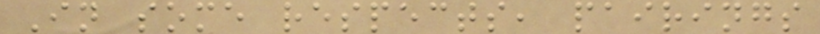In some respects, pairings
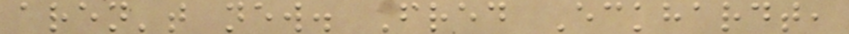aren't new. Fred Eckhardt,
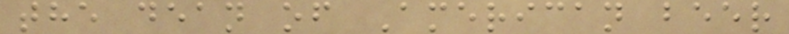the dean of American beer
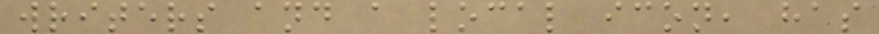writers and a local icon, has
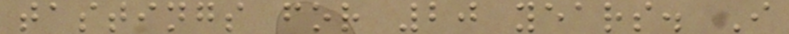tastings for 20 years. I
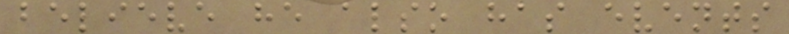believe he also has events
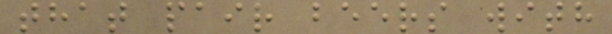that pair beers with
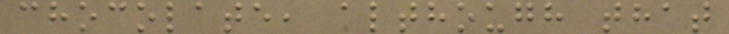chocolate, although that
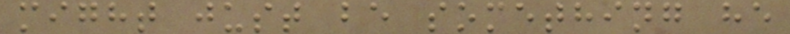might just be something he
